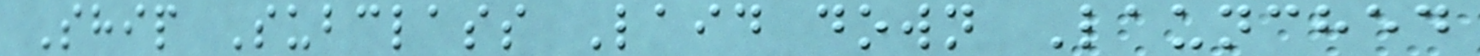Ship Subclass Laid down Launched
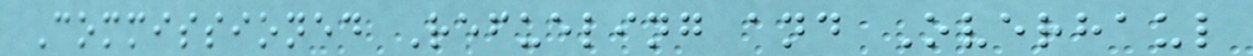Commissioned Refueling and Overhaul
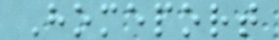Homeport
